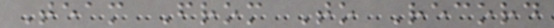Team From To Record
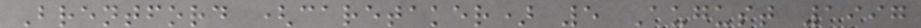Brentford (caretaker) 5 August 1997
